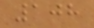108
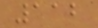112
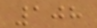108
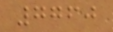7760
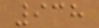938
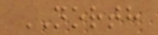NORTH
